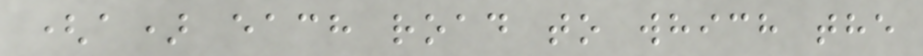(a) each road to which the
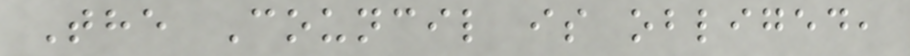The Council is obliged,
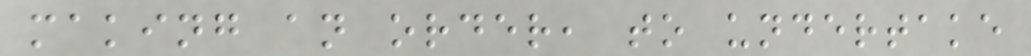making an order, to undertake
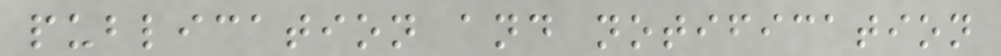publication and notification
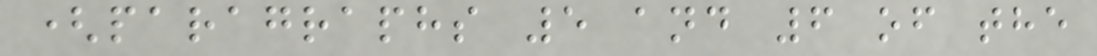(paragraphs 5 and 6 of the
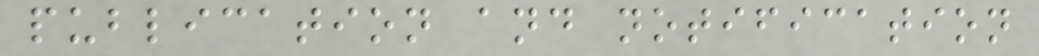publication and notification
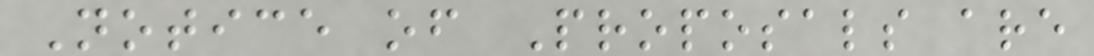Notice of Proposals are
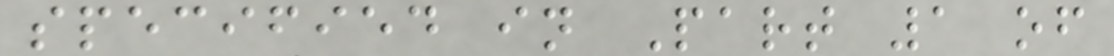specified in Part 1 of
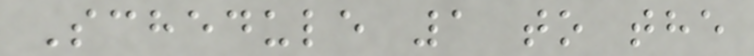Schedule 1 to the
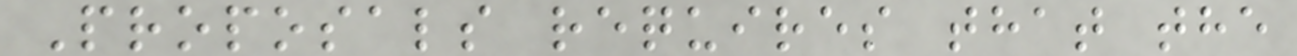Proposals requires that the
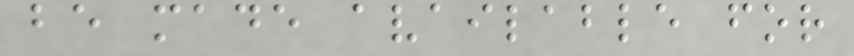be made available for
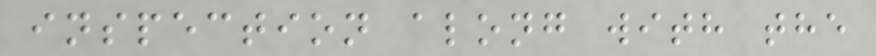inspection along with the
